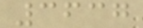3637
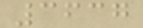3637
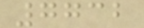7732
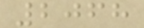2068
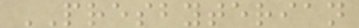PRESBYTERIAN
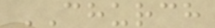CHURCH
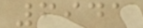6941
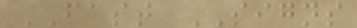FAST SIGNS
